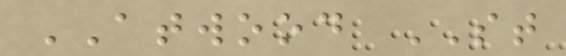ATWOOD ST
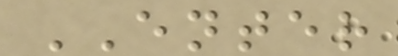ENTER
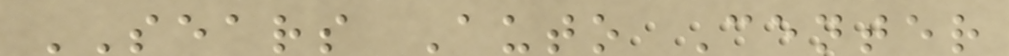SEARS Auto Center
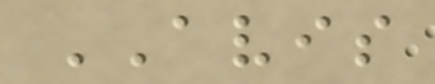AVIS
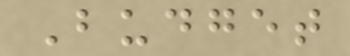Budget
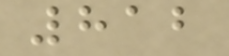812
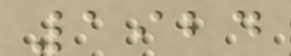1924
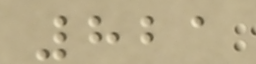821
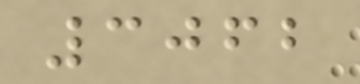3062
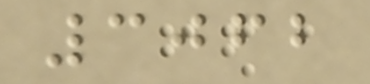3062
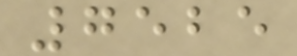7525
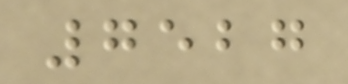7527
